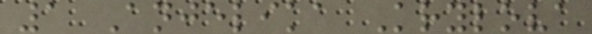1 Anjelika Krylova
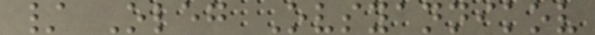/ Oleg Ovsyannikov
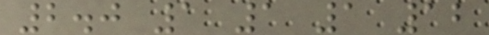2.0 1 1 1 12
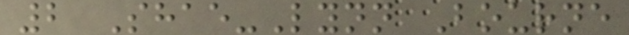2 Shae-Lynn Bourne
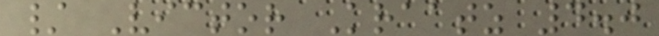/ Victor Kraatz 4.0
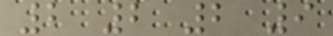2 2 2 9
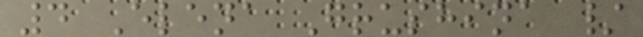4 Elena Grushina /
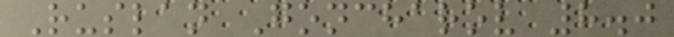Ruslan Goncharov 8.0
